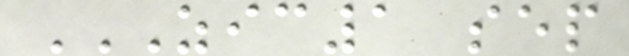ZIC1 SEP
